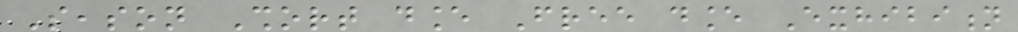Season Short dance Free dance Exhibition
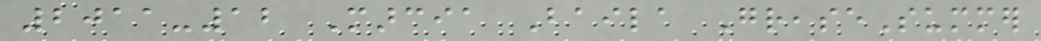2011-12 Marcia Baila GreaseSummer
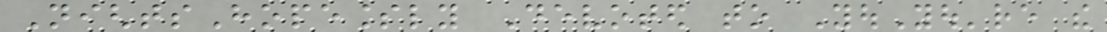NightsHopelessly Devoted to YouYou're the
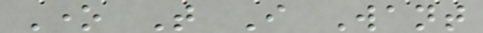One That I Want
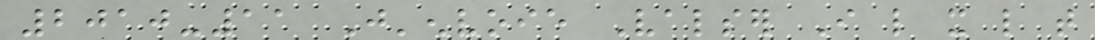2010-11 J'envoie Valser I like it like that
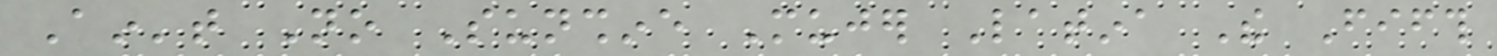Ain't No Sunshine Mujer Latina The Fifth
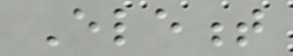Element
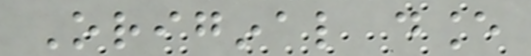Original dance
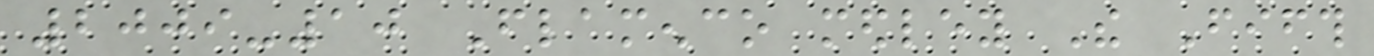2009-10 Flamenco medley The Fifth
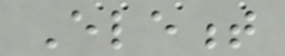Element
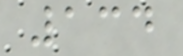134
